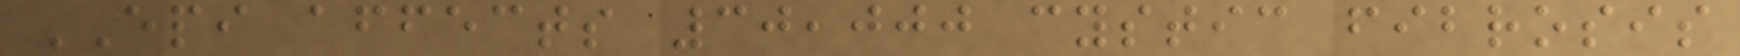EPI affects 30,000 cystic fibrosis
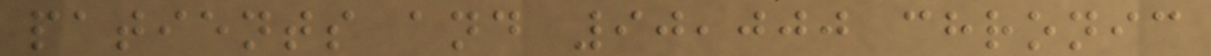patients and 90,000 chronic
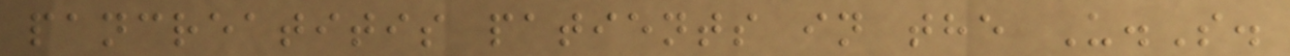pancreatitis patients in the U.S.
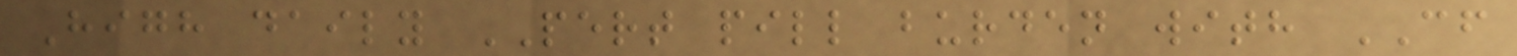High daily PERT pill burden with CF
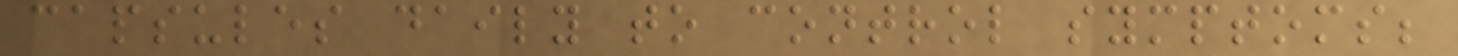capsules daily to control symptoms;
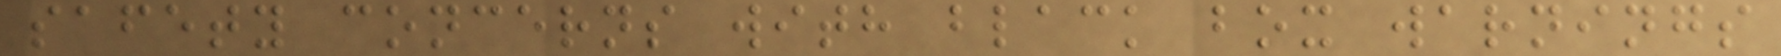safety concerns with black box warnings
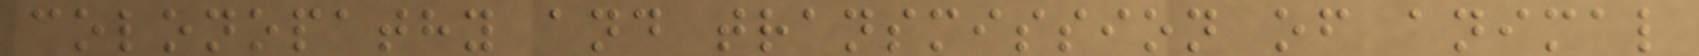colonopathy and transmission of animal
